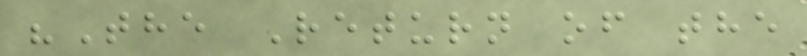"The Return of the
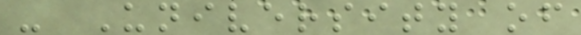- University of
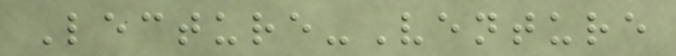Lecture-Venture
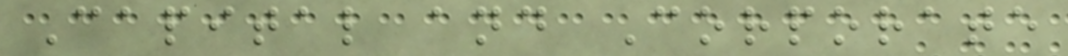Capital and Corporate
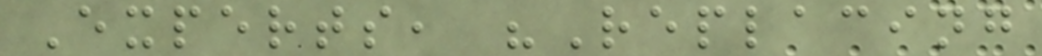Experts, "Replacing
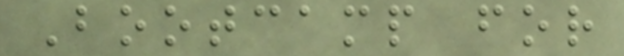Bootcamp for
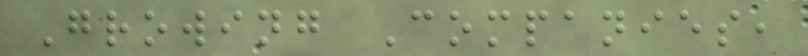Growing Companies,
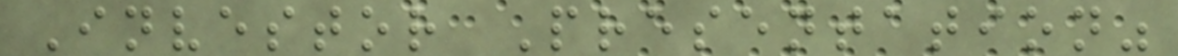Investor Presentation"
